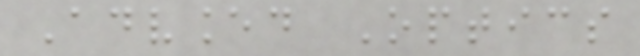Advanced Optics
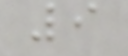9
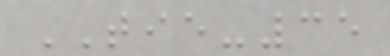TIE-35
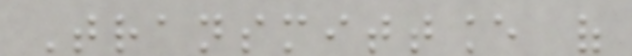Transmittance of
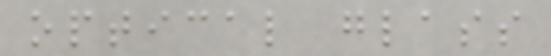optical glass
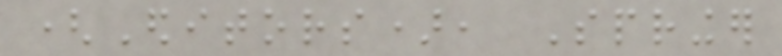(Editors), Springer
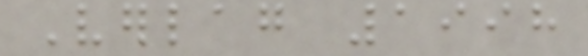Verlag 1998
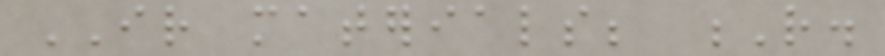IR materials; R.
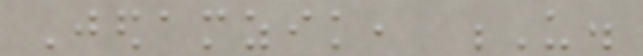Jedamzik, U.
